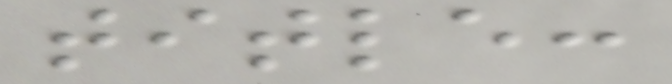title:
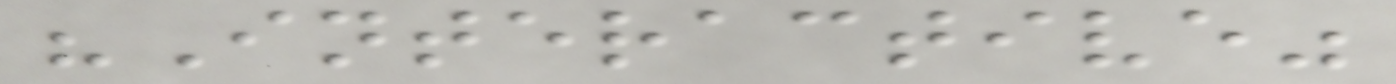"Interactive"
